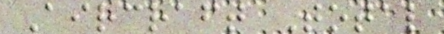Aircraft Total
